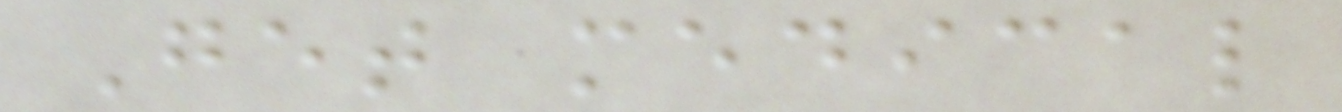Get medical
